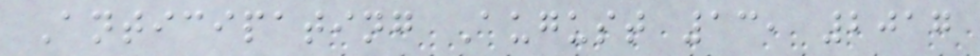Anticipating August 13, 2017
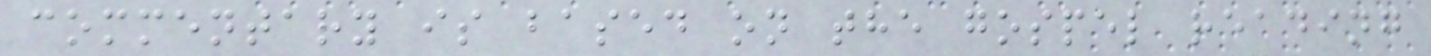commentary is based on the gospel reading
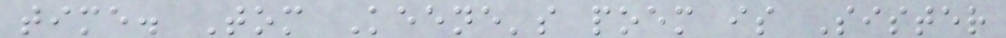time. Tom Keene's poem is Sister
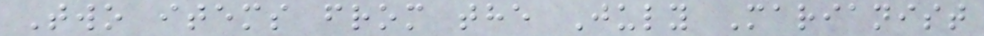Two items from the July Marianist
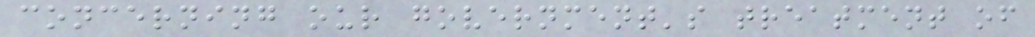concerning our government's treatment of
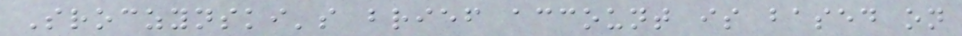Sroczynski's brief account is based on
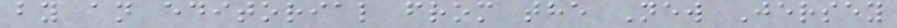by an editorial from the New Jersey
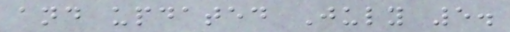and updated July 5.
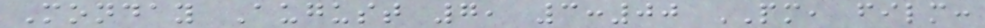Monday August 7, 3:00 PM, film:
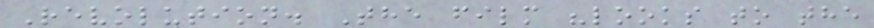Revolution. The film "looks to the
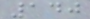140
